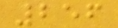256
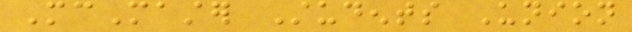McMaster Students Union
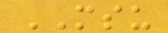MSU
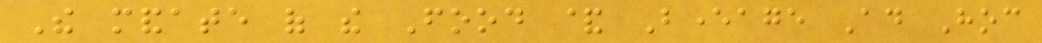The mandate of the Food & Beverage Ad Hoc
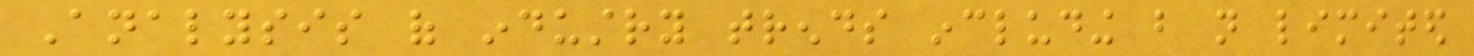Analysis of industry trends including but not limited
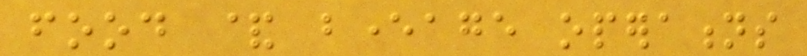food & beverage operations
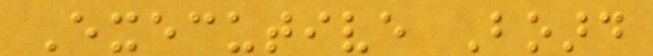Executive Board
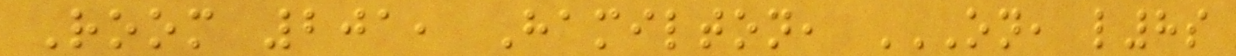Room 201, Hamilton, ON, L8S
